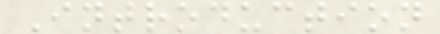Introduction
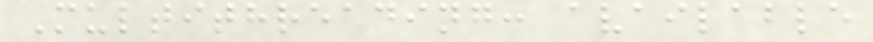Multithreading: available
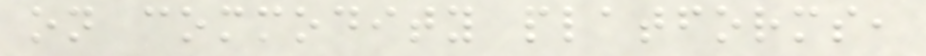on commodity platforms,
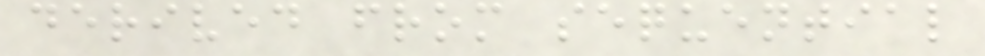derived from sequential
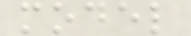model
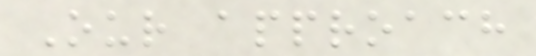Our approach
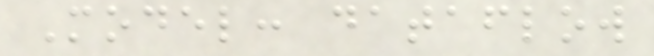Model: dataflow
